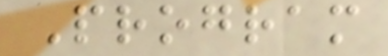Program
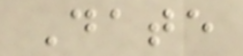Date
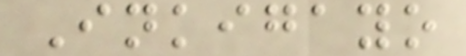Inkigayo
